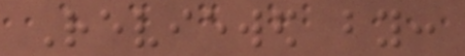Reviewed by:
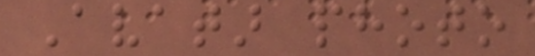Avatar photo
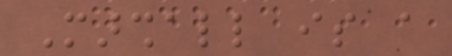Marshall is a
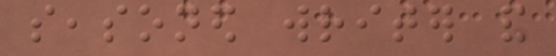seasoned writer and
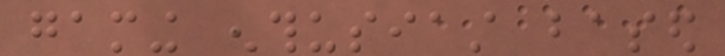gaming enthusiast based
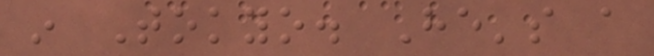in Tokyo. He's a
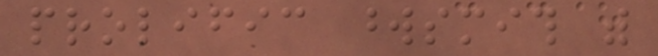prolific wordsmith with
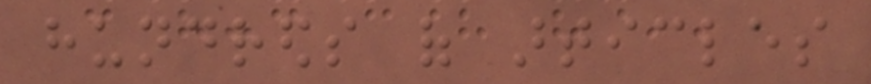hundreds of articles
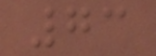73
